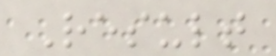Result
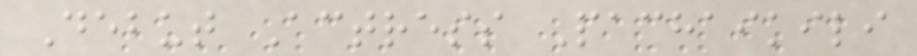Debut Actress Pachaikili
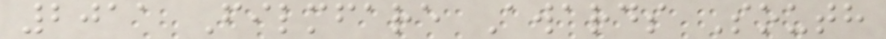2011 Filmfare Awards South
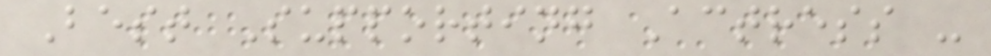Best Supporting Actress -
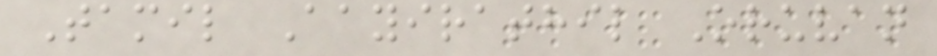Tamil Aayirathil Oruvan
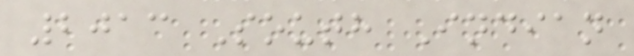2013 South Indian
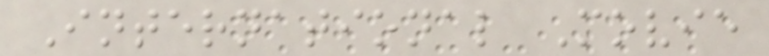International Movie
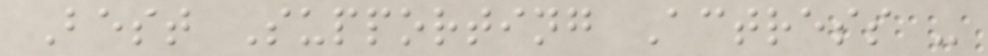Best Supporting Actress -
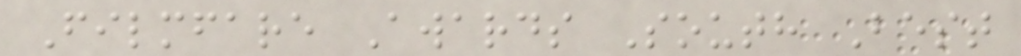Filmfare Awards South Best
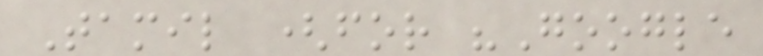Tamil (for "Google
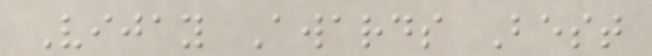Vijay Awards Best
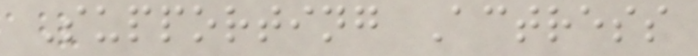Supporting Actress
